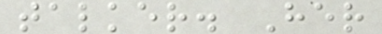talker. Her
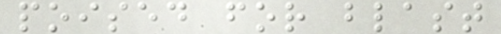poised for blast
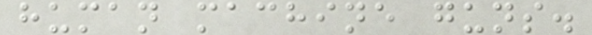human machine guns.
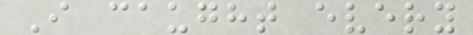I caught every
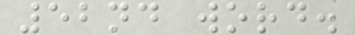52nd word.
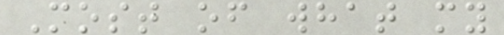Most of what my
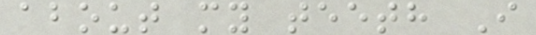about my teeth I
